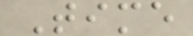Time
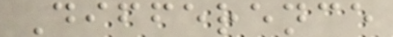Difference
